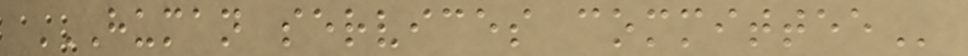HUMAN SERVICES COMMITTEE
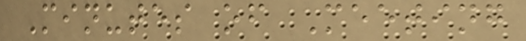Minutes of Meeting
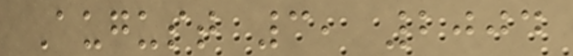August 3, 2004
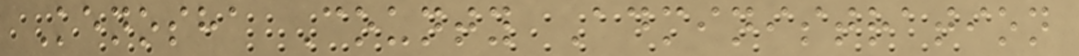Kenosha County Administration
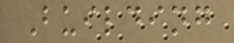Building
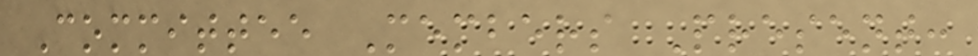Committee Members Present:
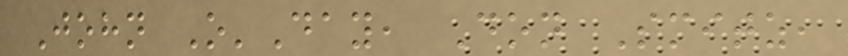John O'Day, Don Smitz,
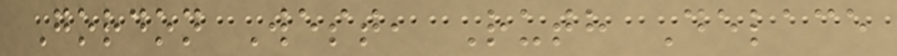Gordon West, Ruth Delace
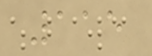115
